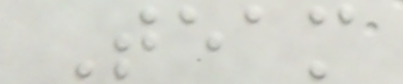Team
